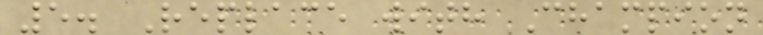5. Replace with Champion
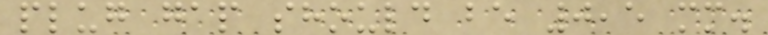plug gap should be 0,5 mm.
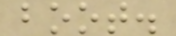boot.
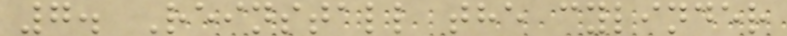7. Reinstall the cylinder
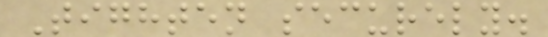Tighten securely.
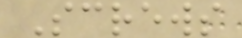Screws
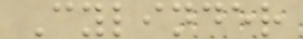Cylinder
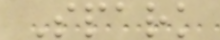Spark
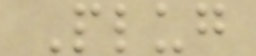Plug
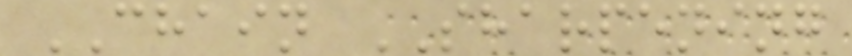CHAIN SHARPENING
